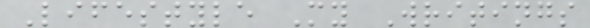Lifestyle My Writings
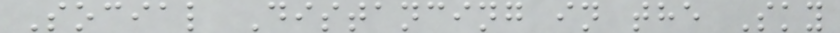Social Distancing in the Sky
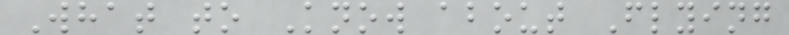What to Know about Flying
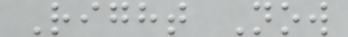Right Now
